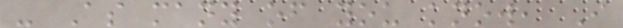- As many of you know, I
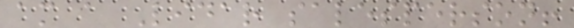am a Lidar salesperson!
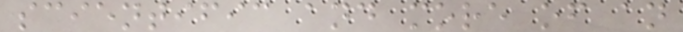scientific and more of an
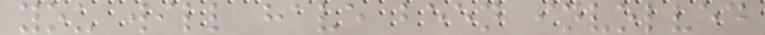you will have been involved
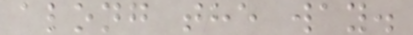along the way.
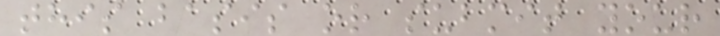this basis or submit your
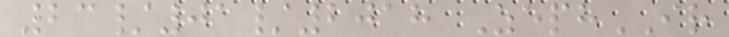23/01/2018 ZephIR
